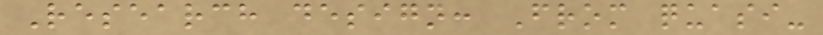Research design: From quasi-
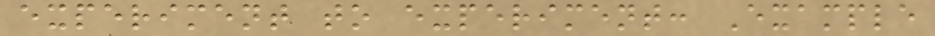experiment to experiment: Example
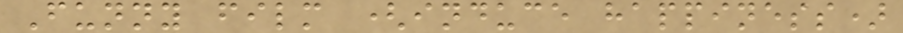Funny film (induce happiness)
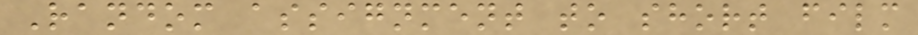Random assignment to short film
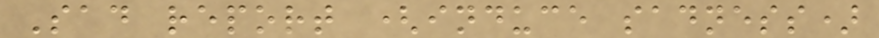Sad report (induce sadness)
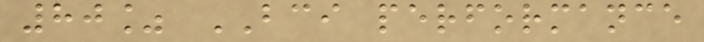80% BCI performance
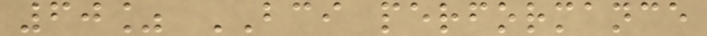60% BCI performance
